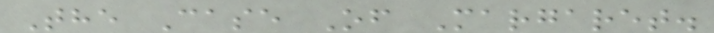The Case Of Margaret.
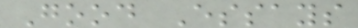Good Essays
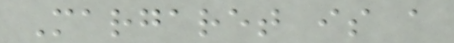Margaret is a
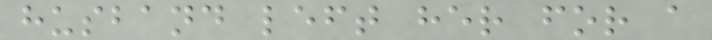husband left her for a
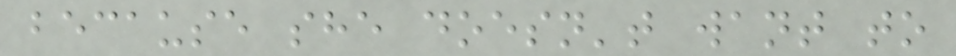because she doesn't want to
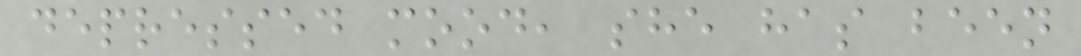depressed mood, she has been
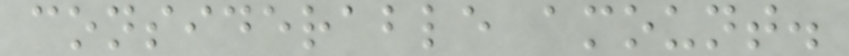considerable amount.
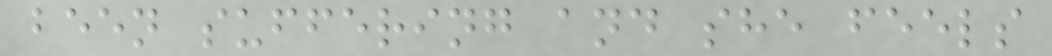been suffering and she feels
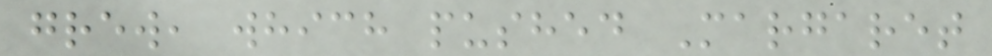grew, which pushed Margaret
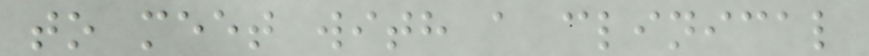to meet with a clinical
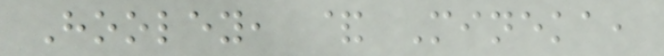Hooley, & Mineka,
